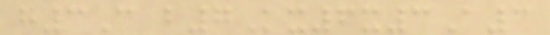h3C b7Kx6x3A3
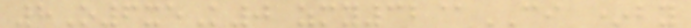8O6xeK0 zmy32@CI *by
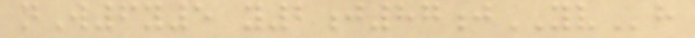nW6y5 y2j87jYVh
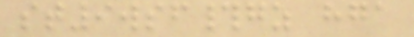st9wsf#gz hga
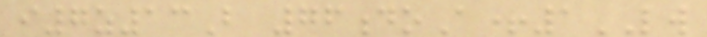i7z13B 76doA+1LW
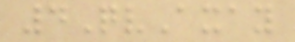4QvAxay
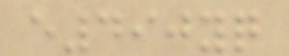e490yq
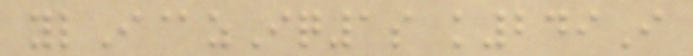ylI@zIq1s k249I
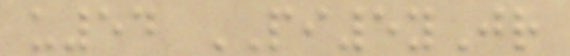u54 PI5yJr
